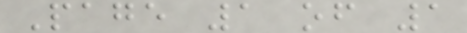Page 1 of 1
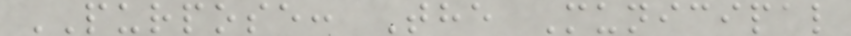PURPOSE: The Municipal
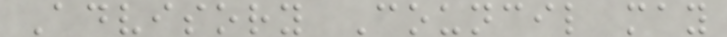Advisory Council may
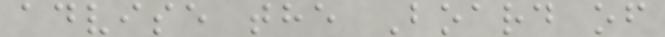advise the Board of
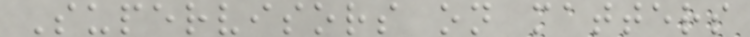Supervisors on matters
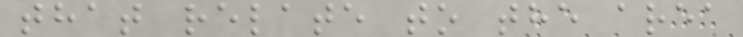that relate to the area
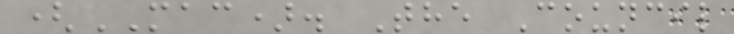(MAC). The Council
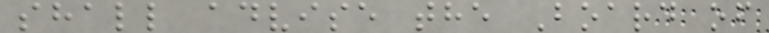shall advise the Board of
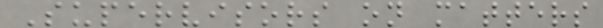Supervisors on matters
